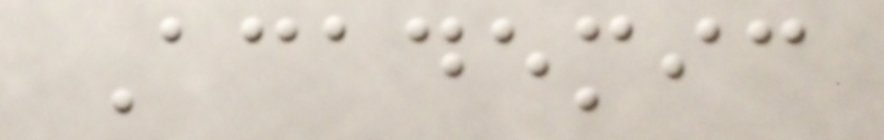Academic
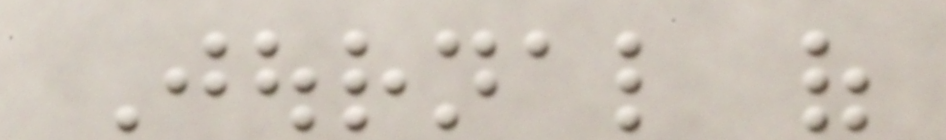Journal of
